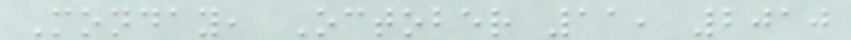Monday, October 11, 2010
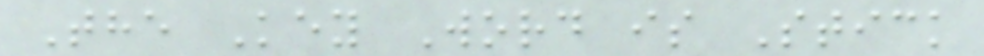The Key Word is Stick
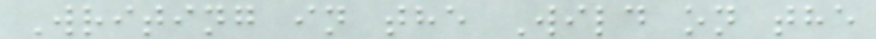Writing in the Wild on the
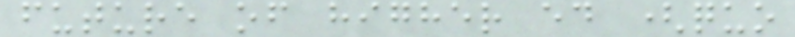future of higher ed (quo
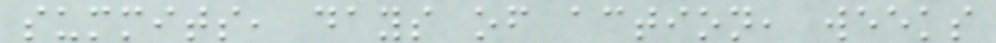summits, days of action, weeks
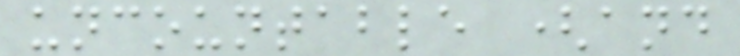uncountable (and
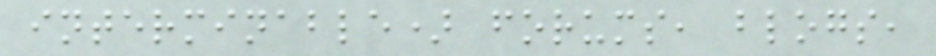interminable) forums, blogs,
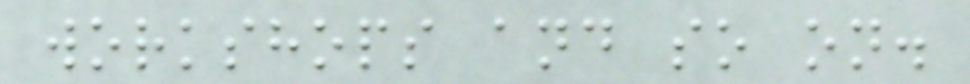workshops and so on.
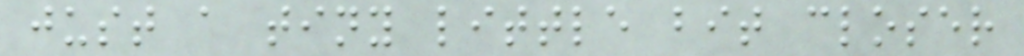just a tiny little bit closer
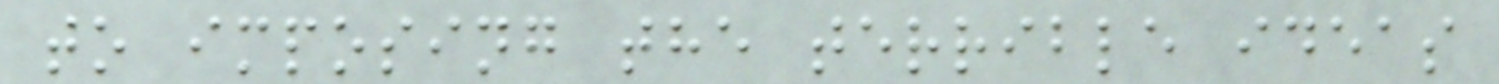to imposing the terrible ideas
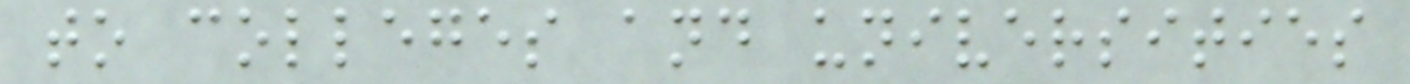to colleges and universities
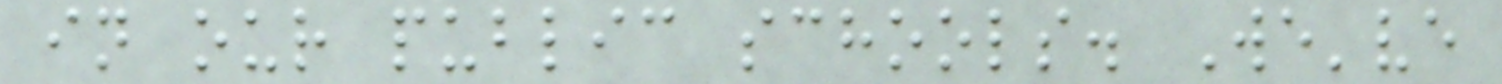in our public schools. We've
